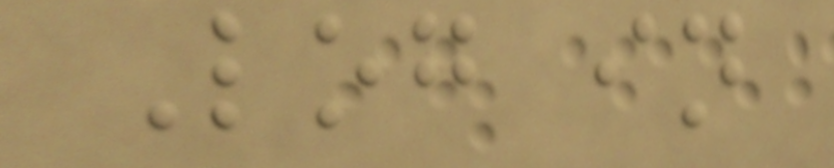Log in
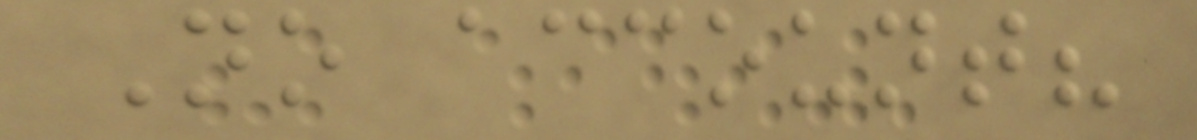No account?
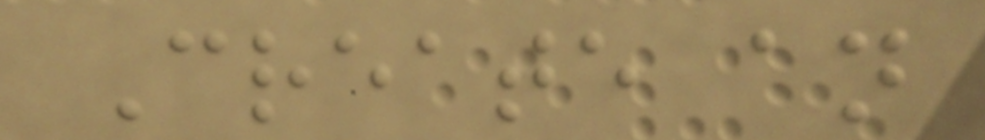Create an
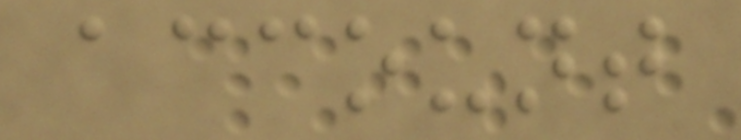account
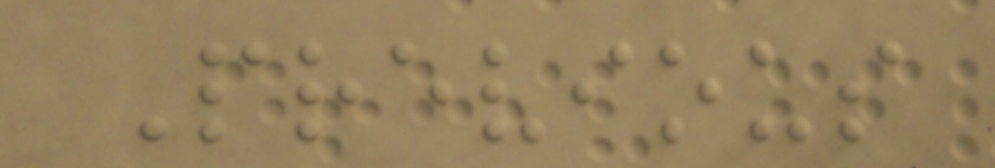Previous
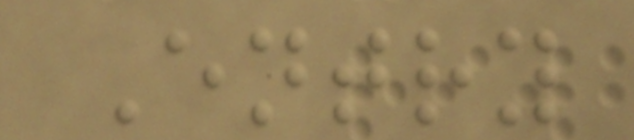Entry
